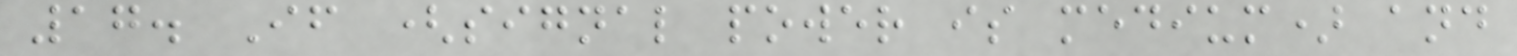17. If (signal power is medium) and
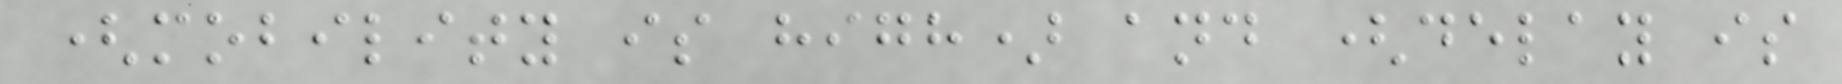(mobility is high) and (delay is
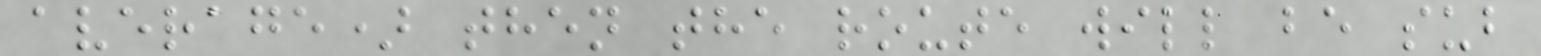average) then the route will be sub
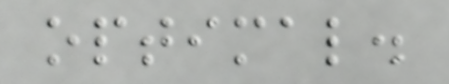optimal.
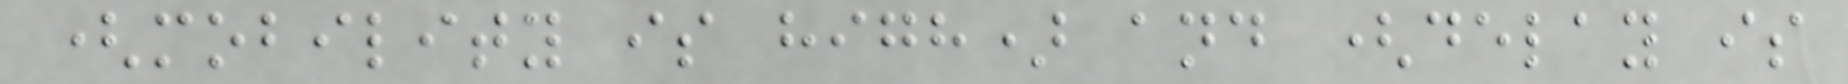(mobility is high) and (delay is
